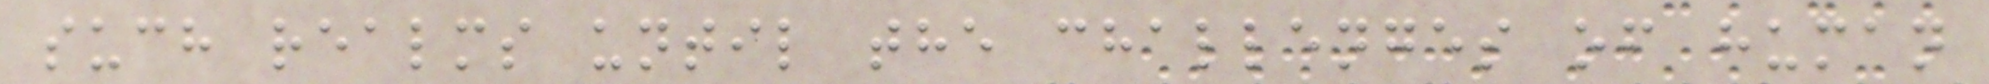such realms until the challenges of human
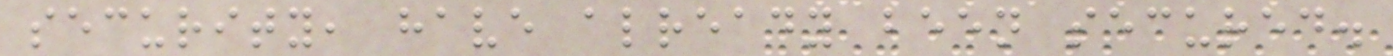security, have already been secured.
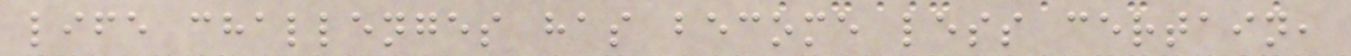life challenges has become less certain,
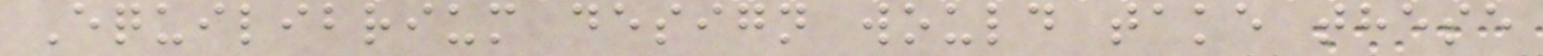Equilibrium design would take these
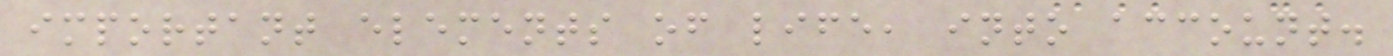important elements of life, into account.
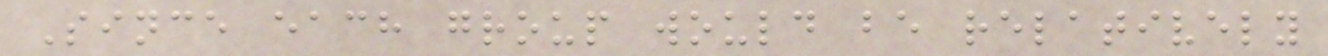Since each group would be relatively
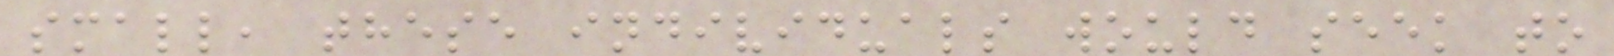small, these individuals would seek to
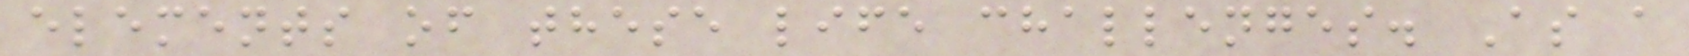elements of these life challenges. As a
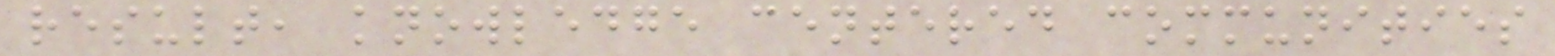result, knowledge centered communities
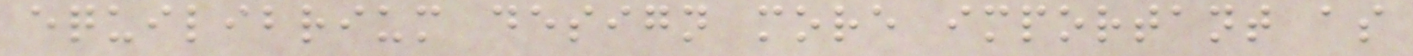equilibrium design more important as
